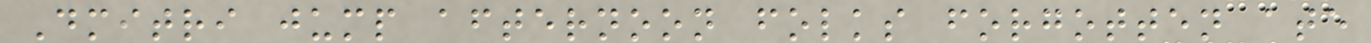Dmitri jump afternoon folks forgotten ate
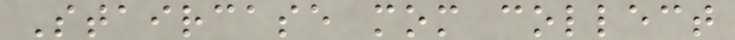Staircase mom collect
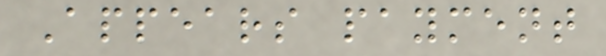Appears payment
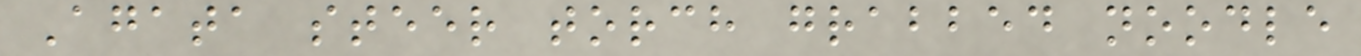Agata steer torch grabbed noodle
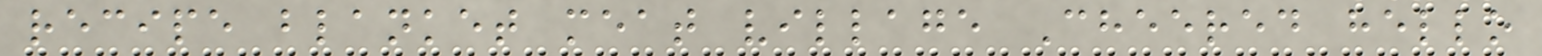recipe blanket meat village Cheered hello
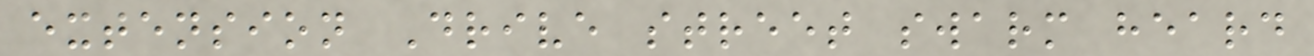extension Drive street swarm heard
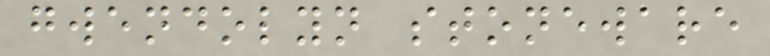gwendolyn stoneware
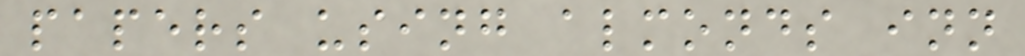papers using almonds inn
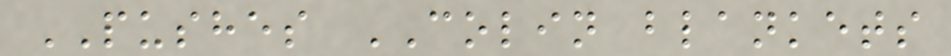PUSHES COLIN blankets
